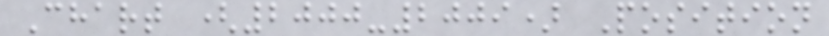Chart (2000-2009) Position
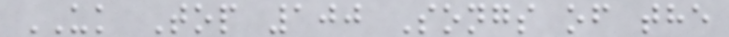UK Top 100 Songs of the
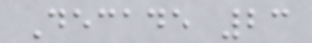Decade 23
